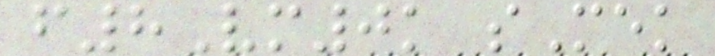f8Vm0k sMek
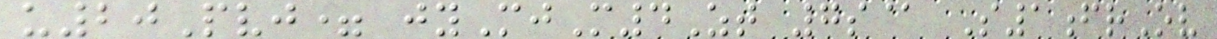u20Pvj= jyMjM4Zt 7s@ S1frOv
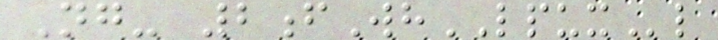Ng- 2fWhLPUXl
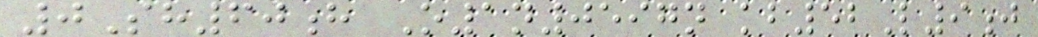0Sh60h O1n0597n kb52L9j
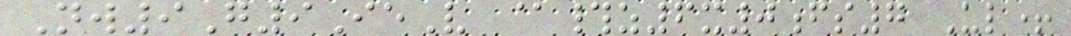Nw9G9IeV @#z6x0fs7 Ul+
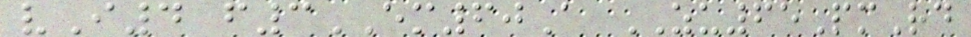vI4 f3EM60A ZU65PmRd
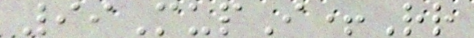99MupI+Rr
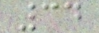34
